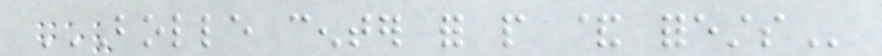BOLLE CENTER FOR PEOPLE & FORESTS
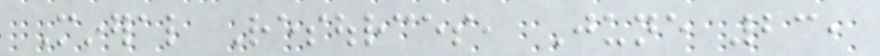Mineral Resources, June 23,
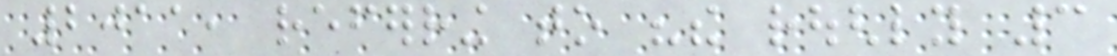2011, referring to "the roughly 3
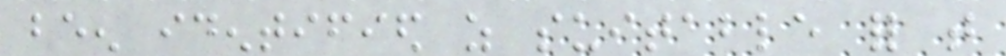been identified as suitable for that
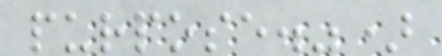purpose.")
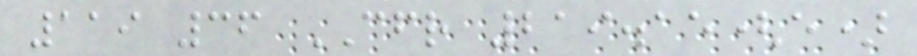119 36 CFR 219.15(e)
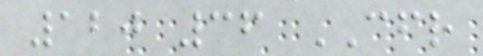120 36 CFR
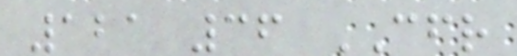121 36 CFR
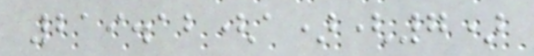219.12(a)(7)
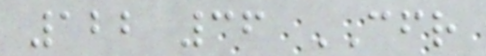122 36 CFR
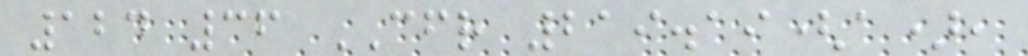124 36 CFR 219.19(a),
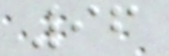96
